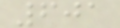601
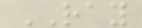RAY
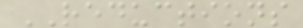REDUCTIONS
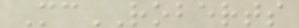McROBERTS
